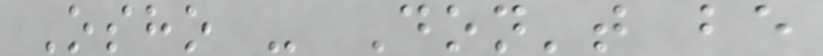Osho - Don't be
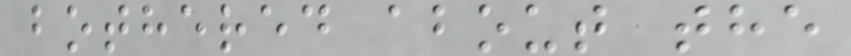bothered about the
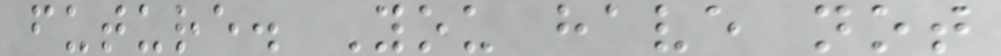future. You have not
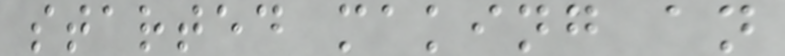started making an
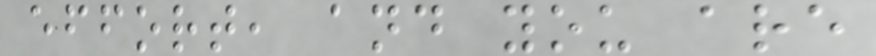effort, and you are
